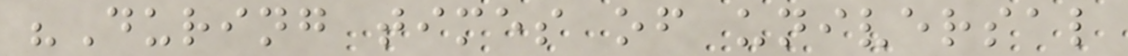"During times of universal
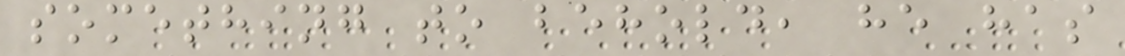something to behold, he has
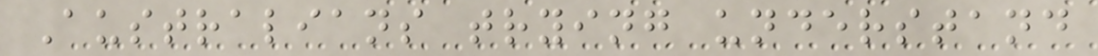Australians trying understand
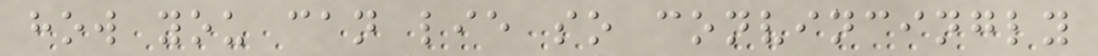how you can lie so convincingly
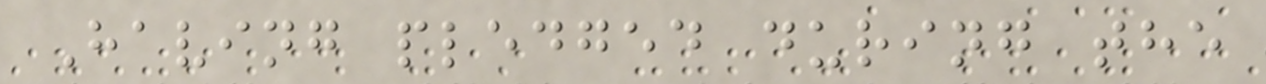Having pledged during the
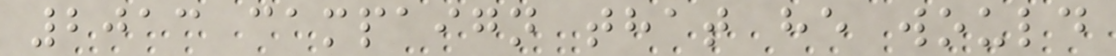2013 campaign that he would
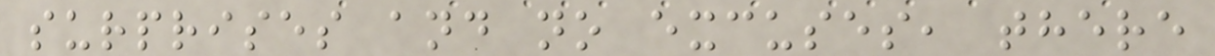surprises and no excuses, there
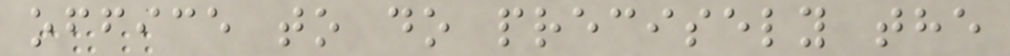office to do precisely the
